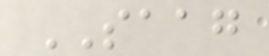SAAG
